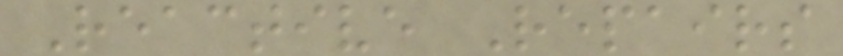Reactive Repairs
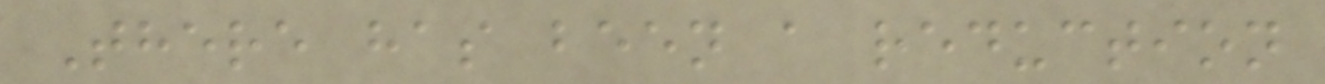There has been a reduction
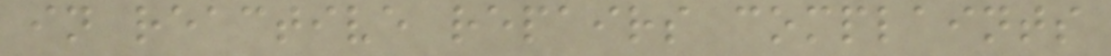in reactive repairs complaints
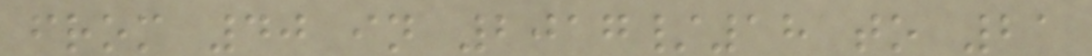from 40 in 2017/18 to 21
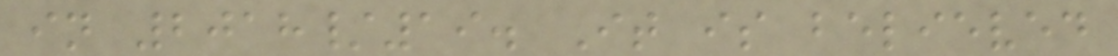in 2018/19. It is believed
